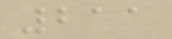211
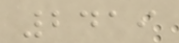2419
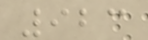923
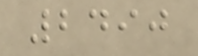2490
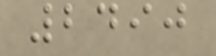2490
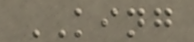KING
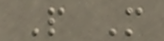P M
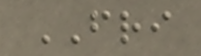FRI
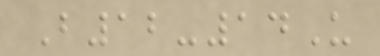B12-14U
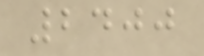2400
